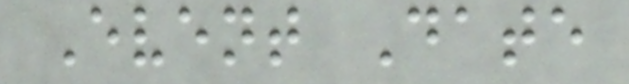Event Date
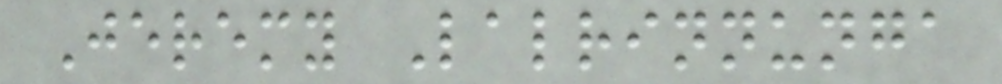Jeremy Lalrinnunga
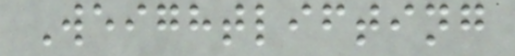Weightlifting
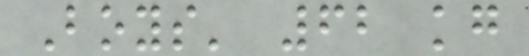Boys' 62 kg
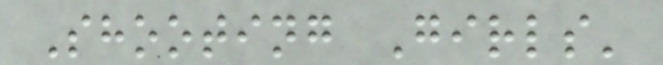Shooting Girls'
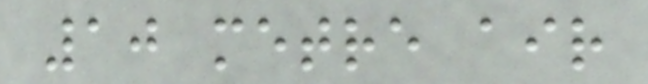10 metre air
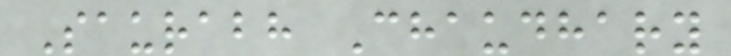Saurabh Chaudhary
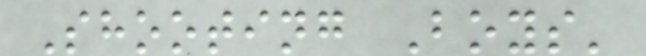Shooting Boys'
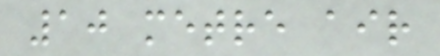10 metre air
